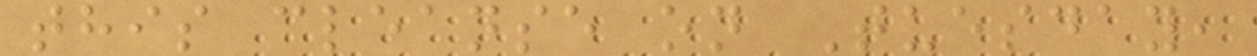this cleanse on Tuesday,
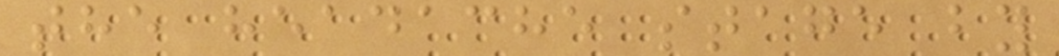the headache stage by
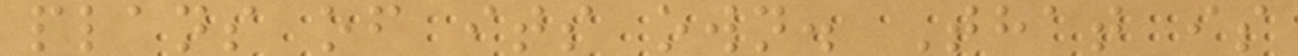plans of its own. That is
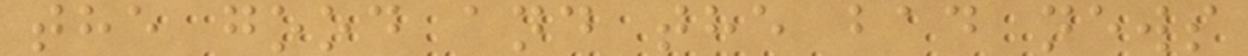the good and the bad news
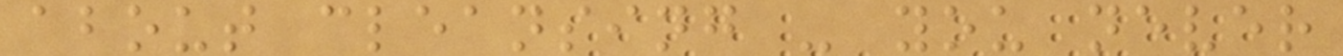about cleansing - you never
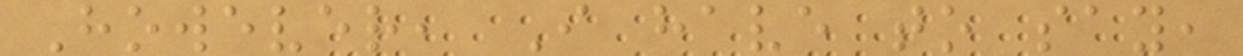However, I have to say,
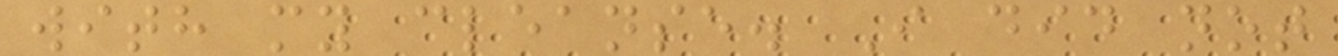with my cleanse. I did not
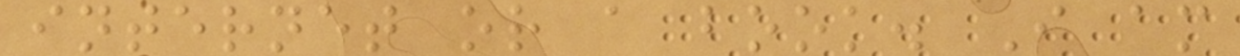internet or a book. I am
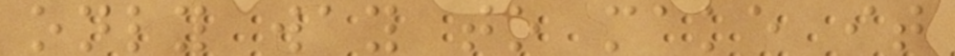only way to make it
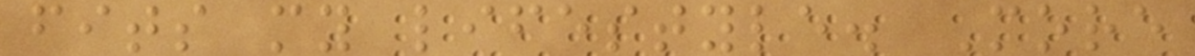fits my lifestyle. More
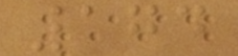174
